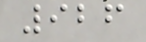926
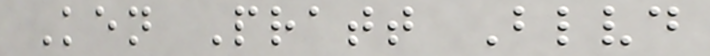Ken Pratt Blvd
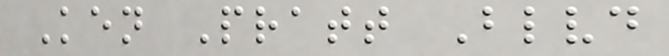Ken Pratt Blvd
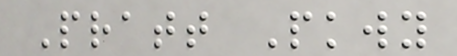Pratt Pkwy
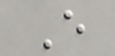E
